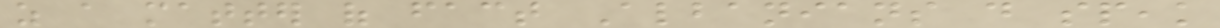as a matter of fact Albanians do speak
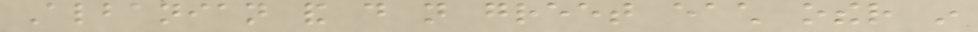Albanian and do not greet each other in
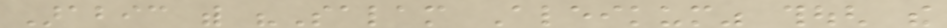Arabic with "Salam Aleikum" though the
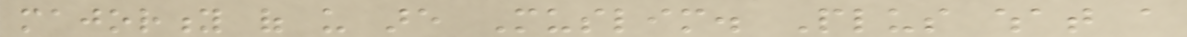majority of us are Muslim. Plus what a
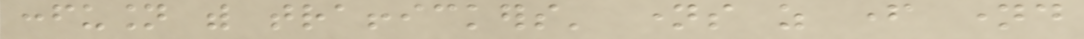confusion with traffickers' names as father named
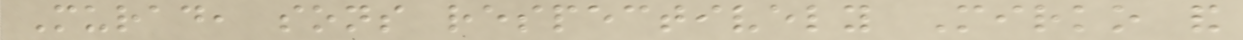Murad, sons respectively Mirko and
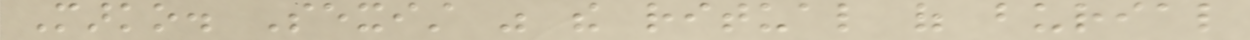Marko. Sexist was the ritual of burial
